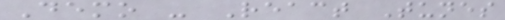Demo - React Tunes
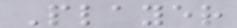Player
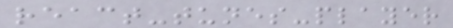react-tunes-player
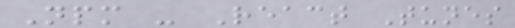Npm - React Tunes
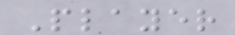Player
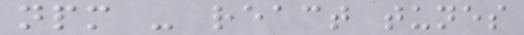npm - react tunes
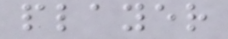player
